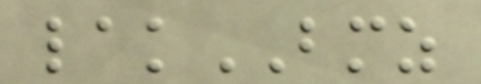lakBMZ
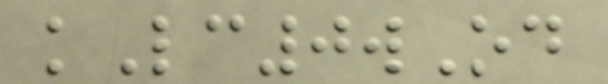kLc0wOd
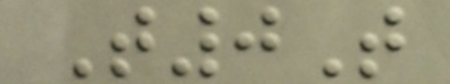T0T
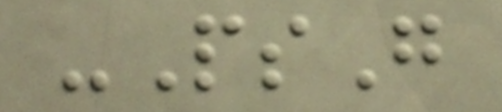-PsG
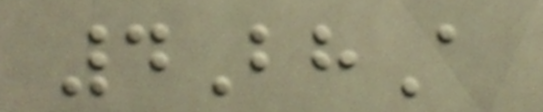4BhA
